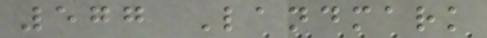577 Landmark
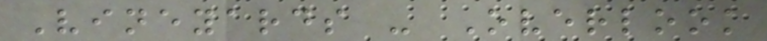Vineyards - Overlook
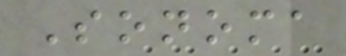Sonoma
